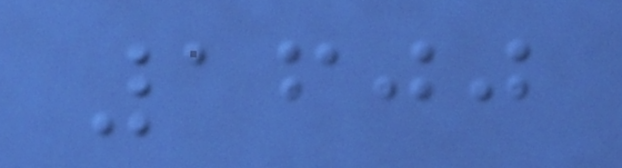1600
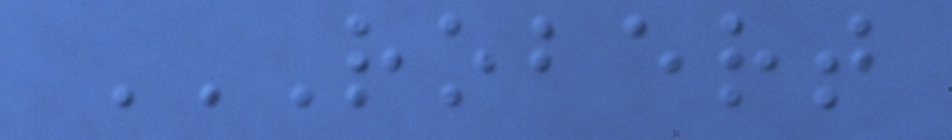ROBERT
